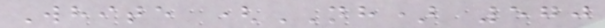White (NH) 570
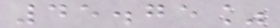45.75%
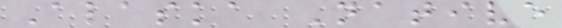Alaska Native
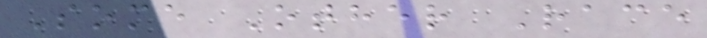Some Other Race
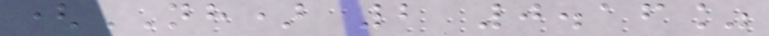(NH) 2 0.16%
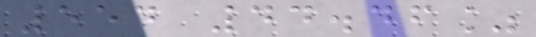554 44.46%
